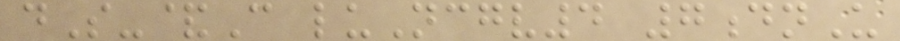dS-&C luNcgv4 7dnU
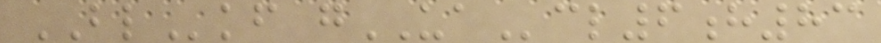BLkf gUAcl6h83
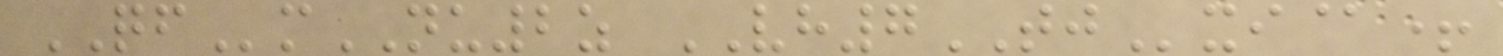QFmNU2z VH7TJxi@+
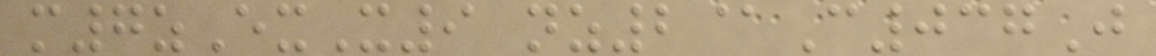m7zExX9 nz2@C037J
